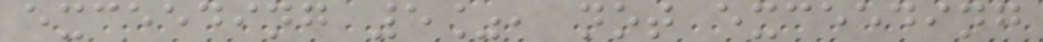exceeding 5%, not exceeding
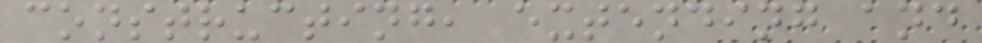constructing, extending and
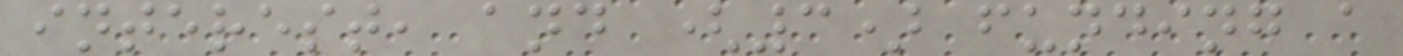interest, and (3) funding a
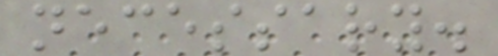necessary.
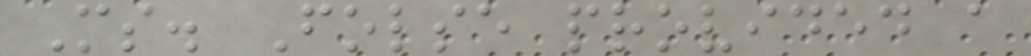Ms. Folse provided a
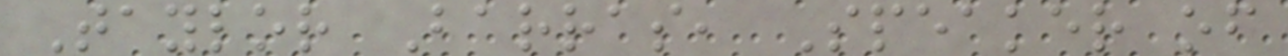Taylor Barras, Speaker of
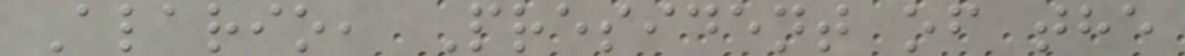Alario, President of the
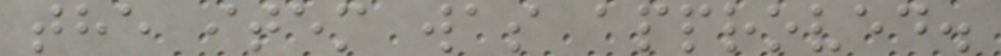the item was approved.
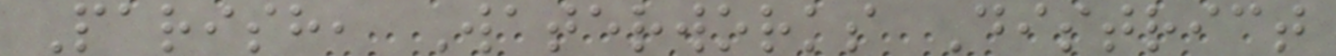Parish, Waterworks District
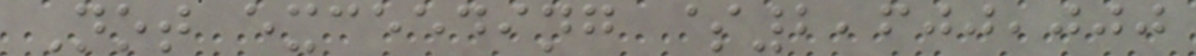Not exceeding $2,600,000
